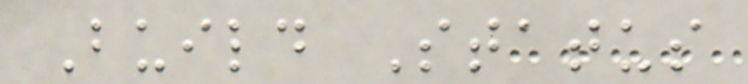Build Status
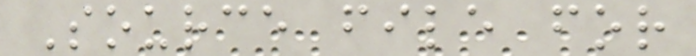Source file for
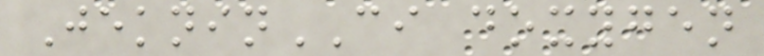JekninCI doxygen
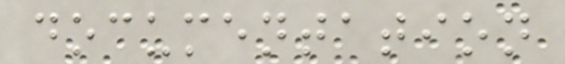documentation
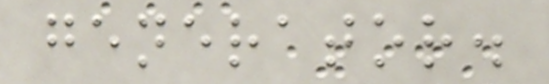generator.
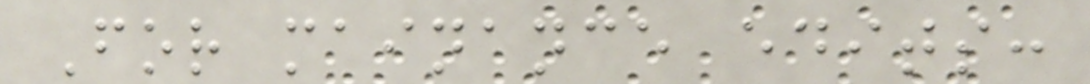For mainance edits:
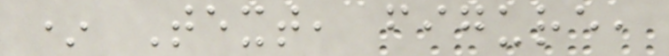* Text, figure,
